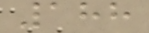188
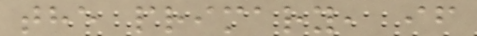the primary, if
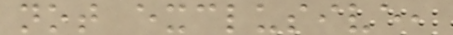not exclusive,
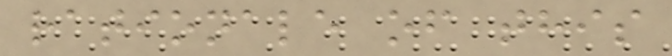rationale of this
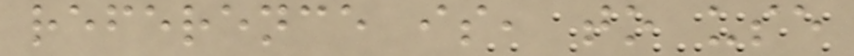reference is, to use
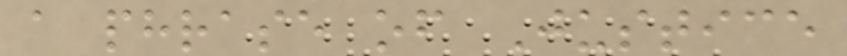a phrase of Justice
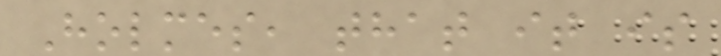Holmes, that it is
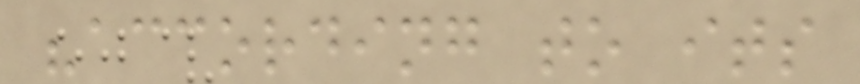"according to its
